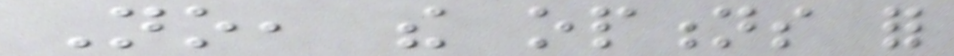No, the options for
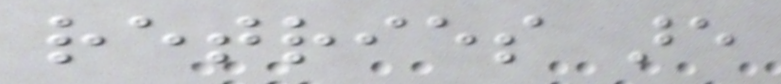retries are
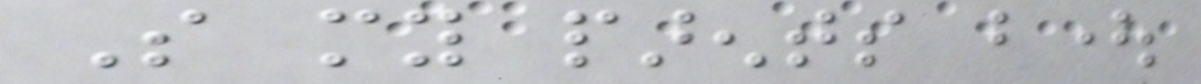So my parents bought
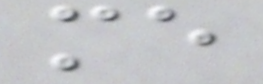me
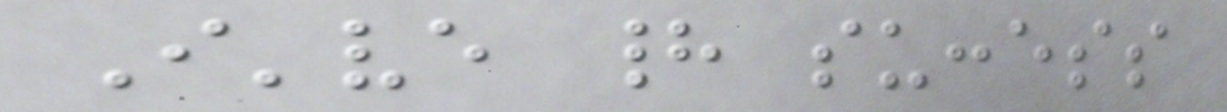I've had success
